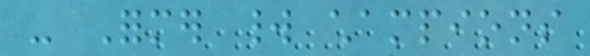- Former world champions
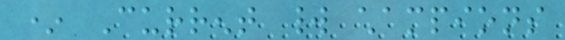* Current world champions
